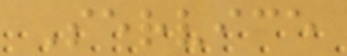Service
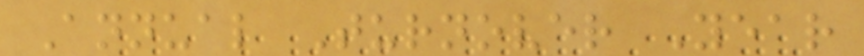Annual Turnover Year
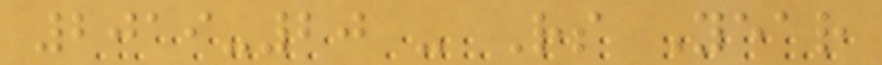2019-20 - Rs Year
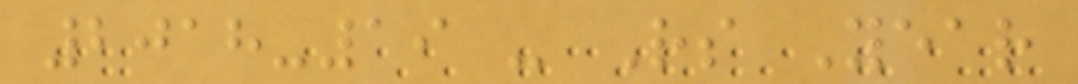2018-19 - Rs Year
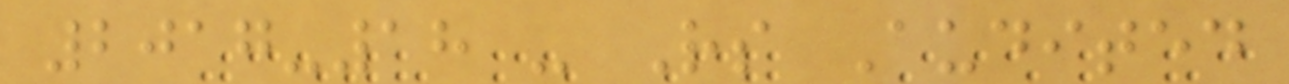2017-18 - Rs Audited
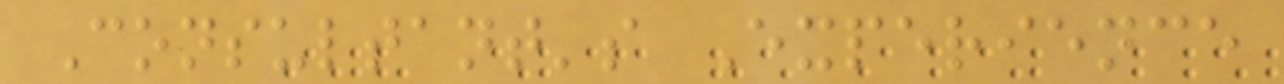Consultant's Experience
